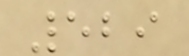529
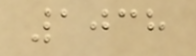1038
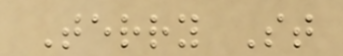Terry St
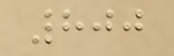800
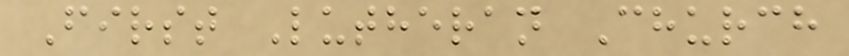First Lutheran Church
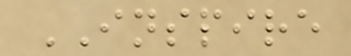INSPIRE
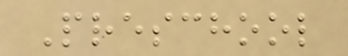Preschool
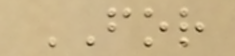FOR
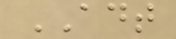ADT
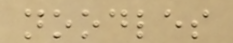noodles
